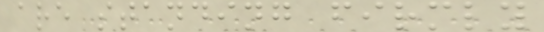are standing firmly
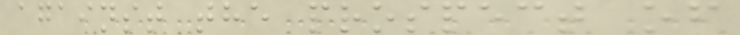against the prospect of
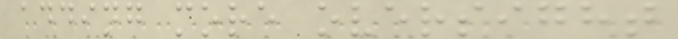adding more oversight
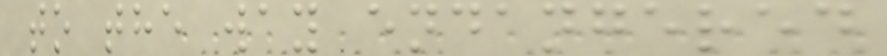to the way endangered
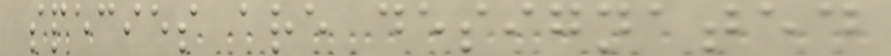species are designated
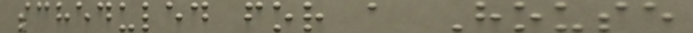scheduled for a House
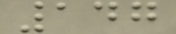147
